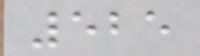525
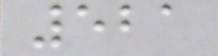521
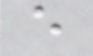e
